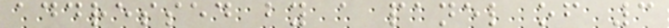addressed by a panel of 3
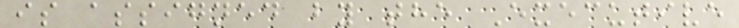is assigned by the Executive
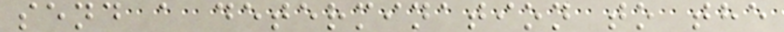send a determination to the
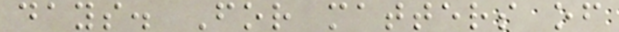days. For matters of
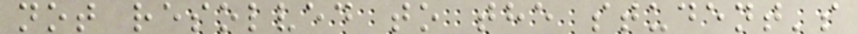not resolved to the student's
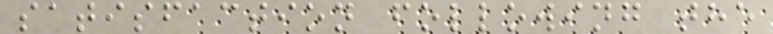satisfaction following the
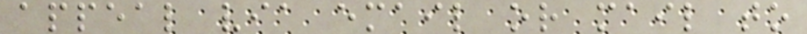appeal via email or mail to
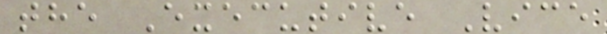the Executive Vice
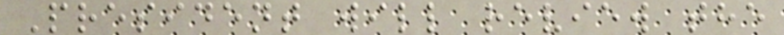President will review the
